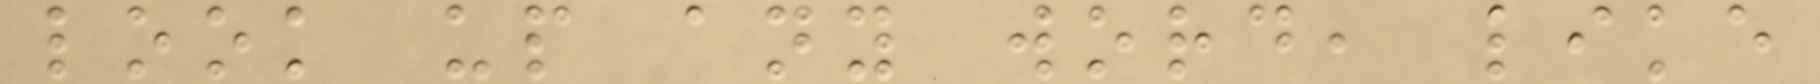look up any word, like
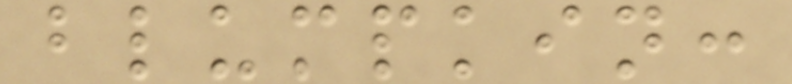blumpkin:
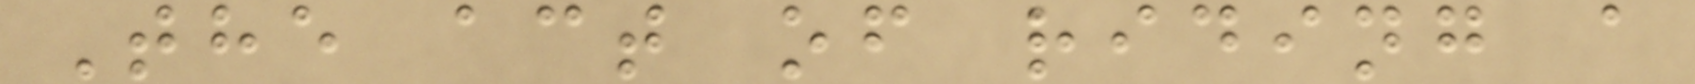The act of riding a
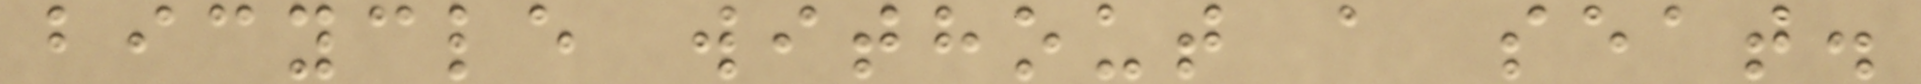bicycle without a seat.
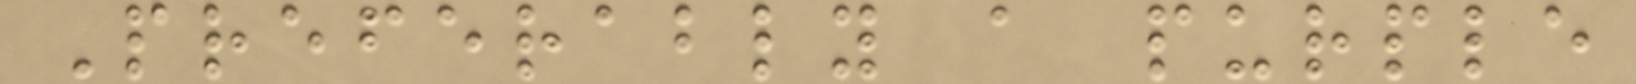Preferably a purple
